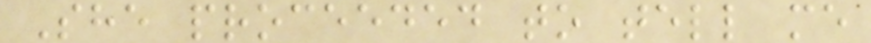She proceeded to tell me
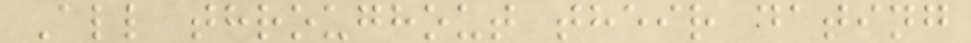All throughout their dating
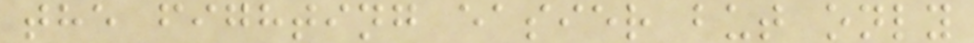the fighting easier but only
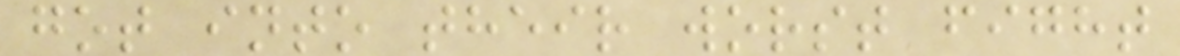got into their worst fight
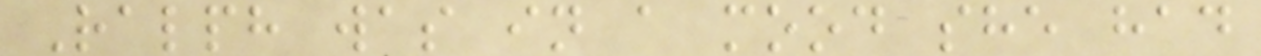Ralph was in a mood she had
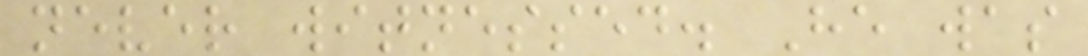never witnessed. He was
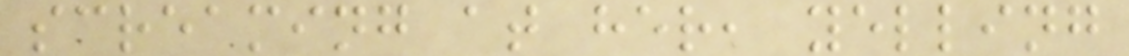screaming at her, yelling
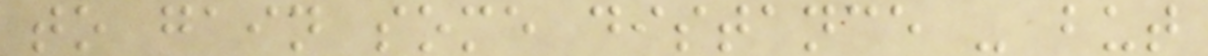to gain some distance - but
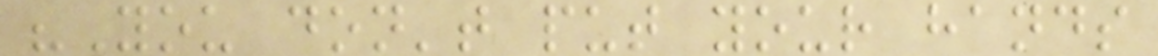"You don't put your hands
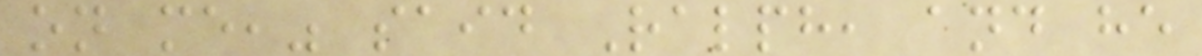on me," said Ralph, and he
